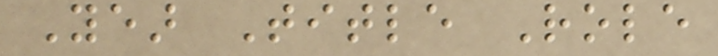Year Title Role
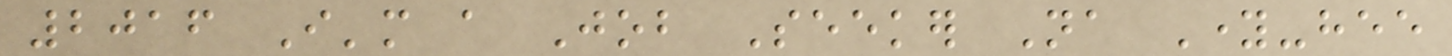2016 I'm a Job Seeker Na Young-hee
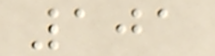101
